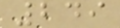249
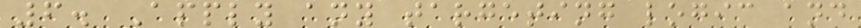6. Apply any targeting logic and
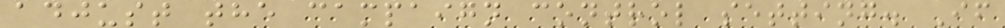adjust the campaign control setting. If
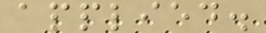applied.
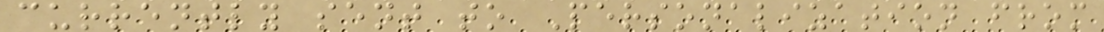currently sent to Personalization from
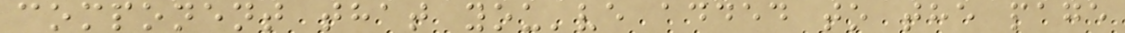component that you've added to the page
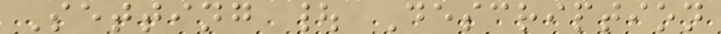Setting | Description
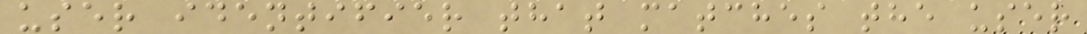user identifier that matches the user
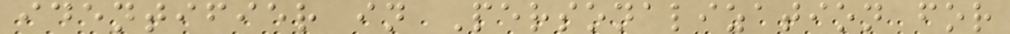identifier in Personalization for
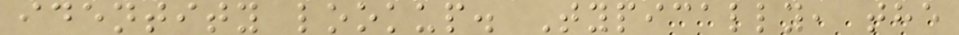identity lookup. Typically, the
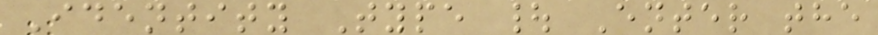Identity Type | Enter the
